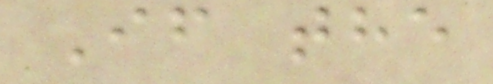If the
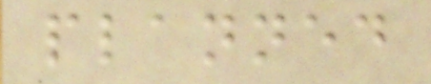planned
